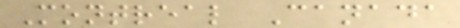Montreal Canada
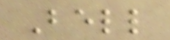Bell
